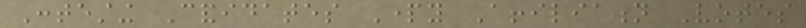Contesting Candidates Party Affiliation Votes
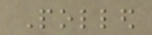Polled
